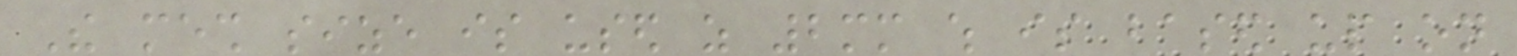The mesh size is used as 2mm which is based up on
